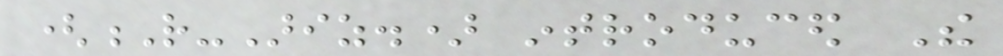(R-Ariz.) introduced The
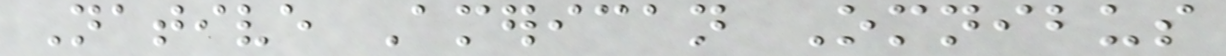Native American Omnibus
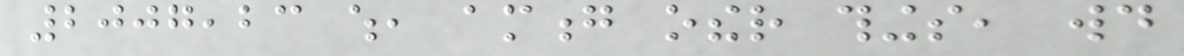2007,23 which, among other things, would
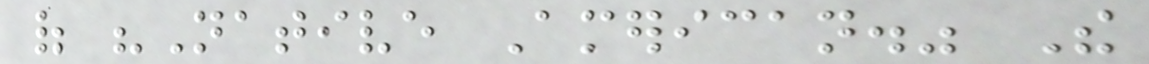of "Native American." The
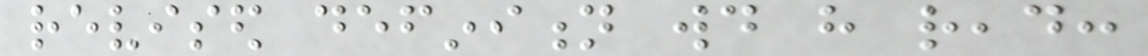revised definition would have read:
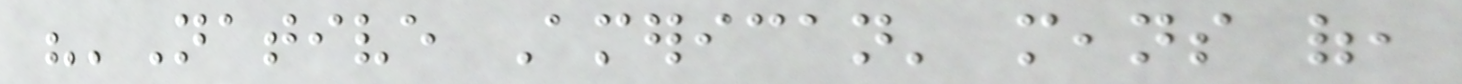"'Native American' means of,
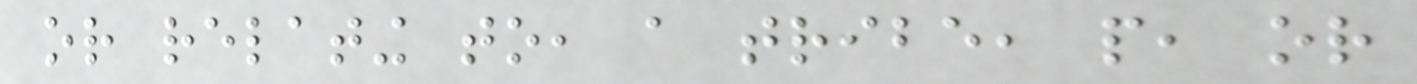or relating to, a tribe, people, or
